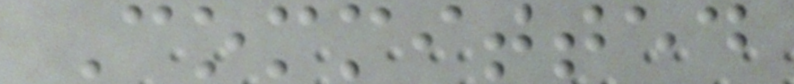Committed
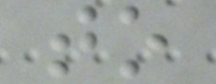to
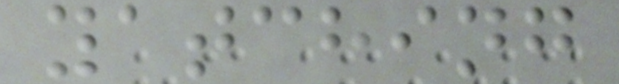yatching
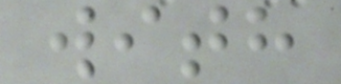with
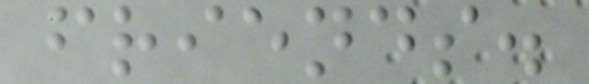friends.
